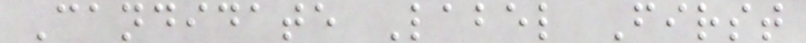Candidate Label First
